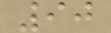90
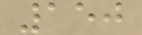150
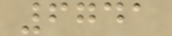6741
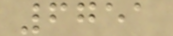6751
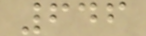646
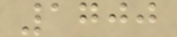1700
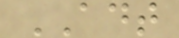ADT
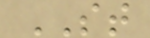ST
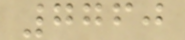7760
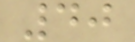40
